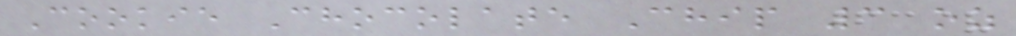Cookie Chocolate Chip 3 oz
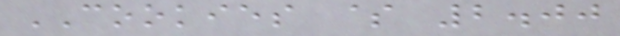COOKIES $ 2.00
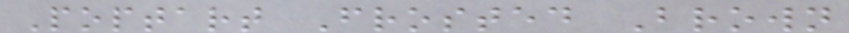Poptart Frosted Brown
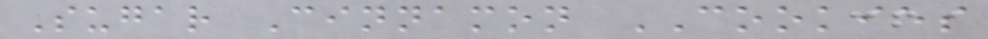Sugar Cinnamon COOKIES
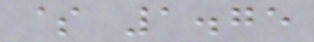$ 1.75
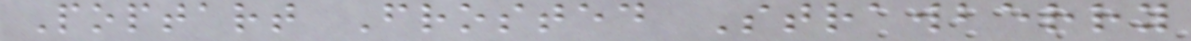Poptart Frosted Strawberry
